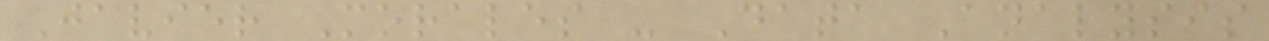Javier Morales - Data Analysis
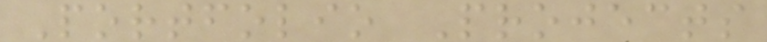Portfolio Projects
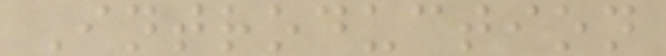Introduction
